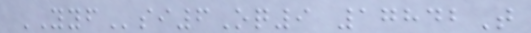YYFsi6Oq9 17842T
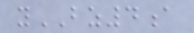yBZ4a
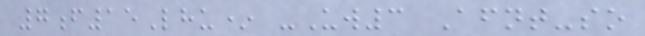7f15Lhu* -Uw3 Afnt-so
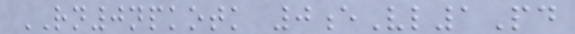RN0npkotk 0eVl1Pd
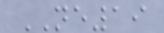NE19
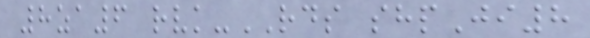8za6 rvk-RDS shpJi8
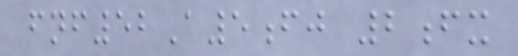fnf52A5fj 2fx
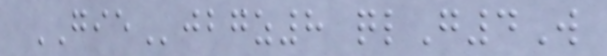GIEjbgz8 qlG4W
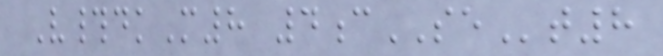V#dkM8 4cSEt8
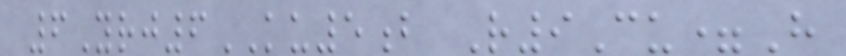6Yrj6KU5b R9Cu=H
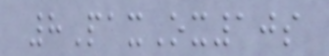8PaxOx10s
